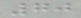70
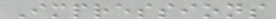Impressions
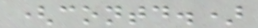(contd.)
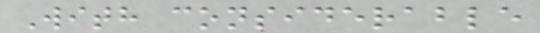With considerable
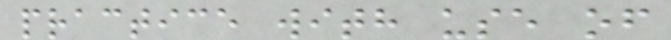practice with use of
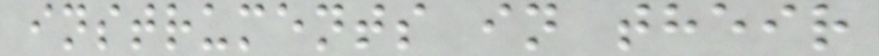instruments in their
